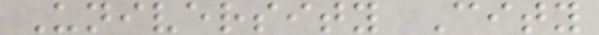University City
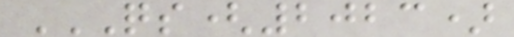QS(2023)
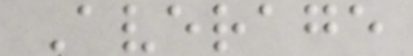Average
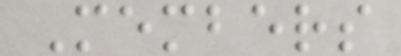Members
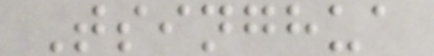Tsinghua
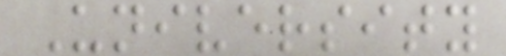University
